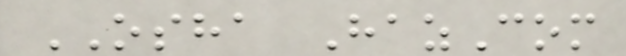OSHA HazCom
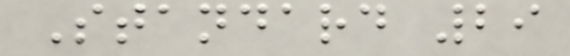Standard 29
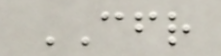CFR
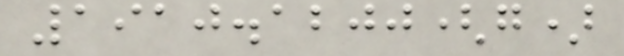1910.1200(g)
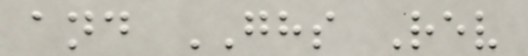and GHS Rev
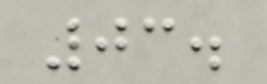03.
